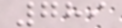789
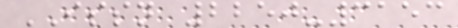ISSN 2250-3153
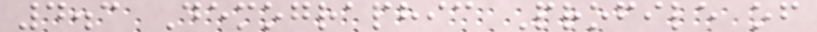4.3 Demographic Profile of
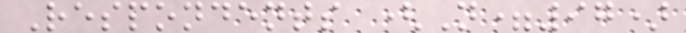Respondents (N=97)
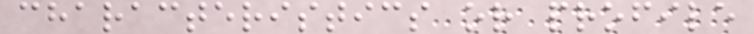characteristics or profile
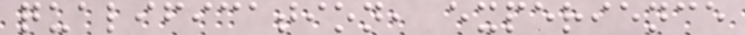qualification, experience
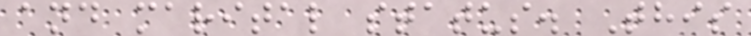and marital status. This
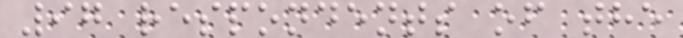97 respondents of the
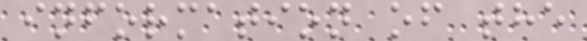information of the
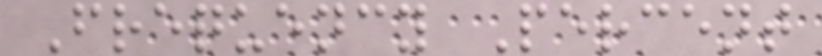Frequency Percent
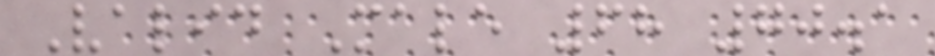Valid Male 68 70.1
